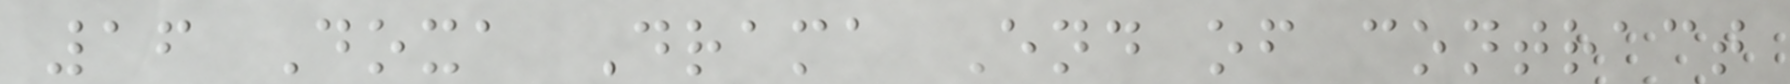16 Doxa Drama End of contract
